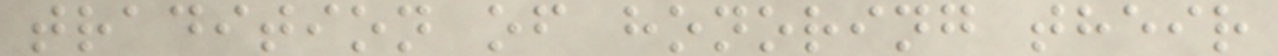tradition of honoring their
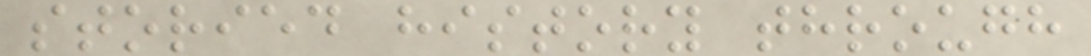storied history through
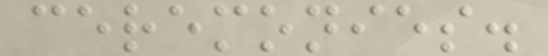ceremonies.
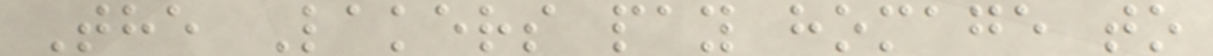The Lakers pay homage to
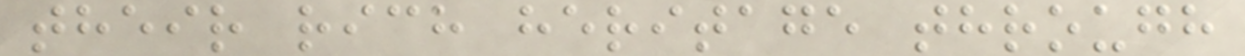their rich heritage through
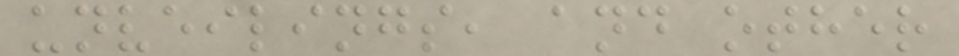unveilings, and other
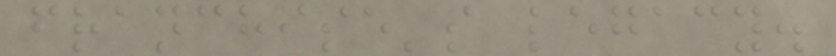franchise's legacy.
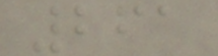261
